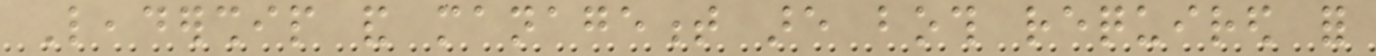Leadership and management are both required for
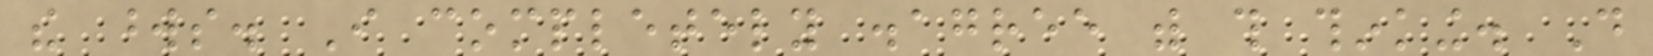the words. I completely disagree with this thinking. Do
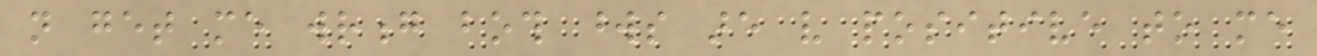not get me wrong both words are very positive to me
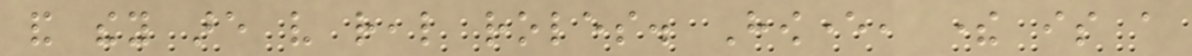and they are very real roles. However, there is a
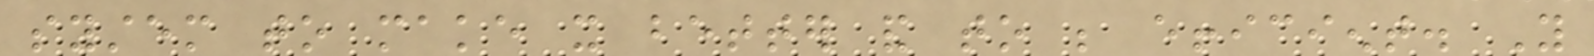system to make it better and to be efficient. You
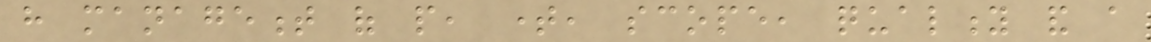have management of people, time, scope, quality and a
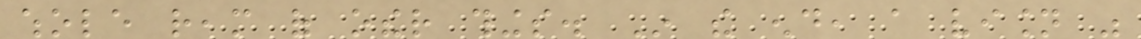whole ream of other things. In the end, a vision was
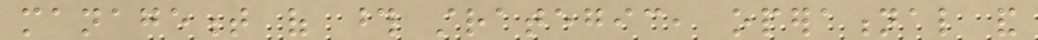management of those strategic, operational and
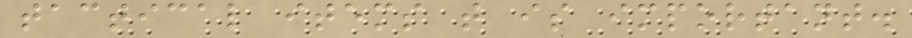tactical items that is important.
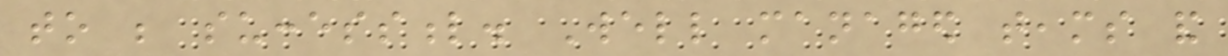to be successful. Well managed teams and
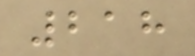218
